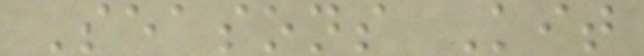Seasons Kit
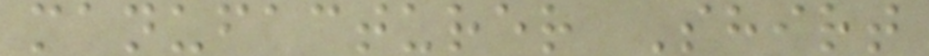manufacturer Shirt
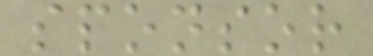sponsor
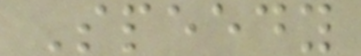Speedy
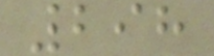298
